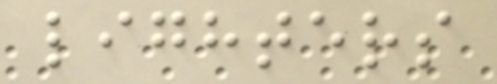lighters
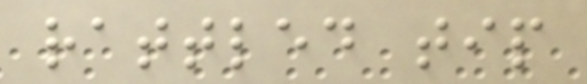rattled tip
